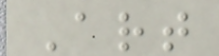Art
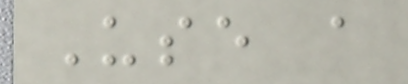Use a
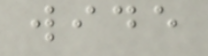wide
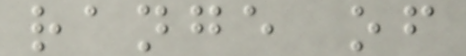range of
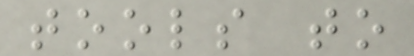tools to
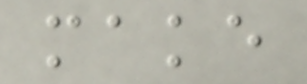make
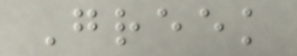Greek
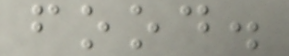food.
